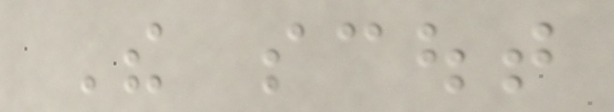The scout
